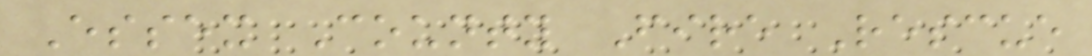Essex County Fire Rescue
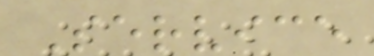Service
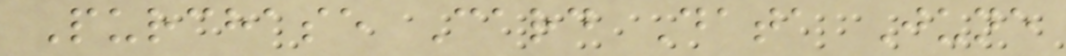Purchase Card Data June
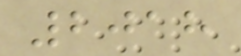2018
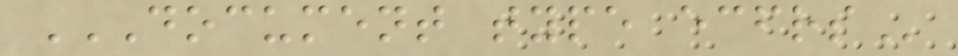DOCUMENT TYPE ECFRS
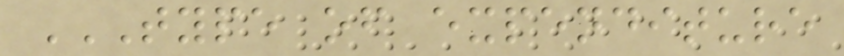TYPE OF EXPENDITURE
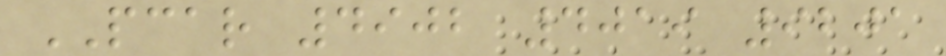PCAR 4902 4019 9201
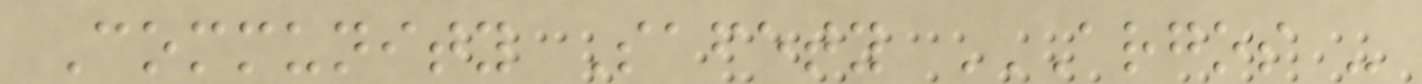Community Safety ARGOS -
